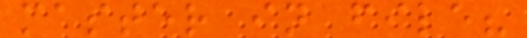master in file?
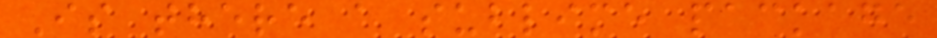Is there a sublime package
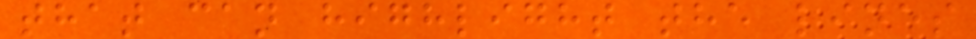that can highlight the lines
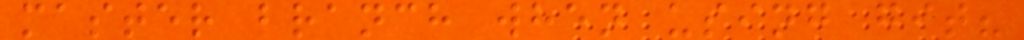master branch when using git?
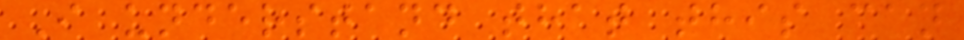I understand that this can
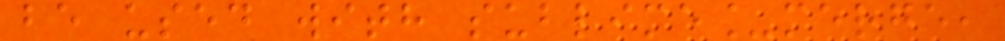be used with sublime_merge,
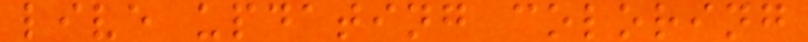live updating coloring
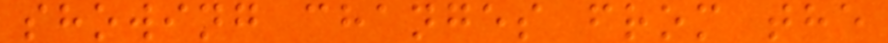showing changes from the
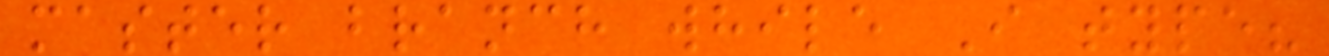master branch while I type?
